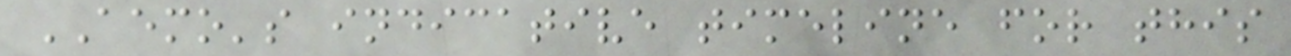AEMO's indicative timeline for this
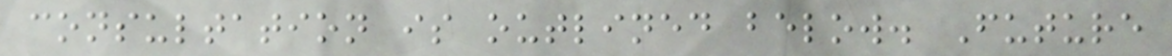consultation is outlined below. Future
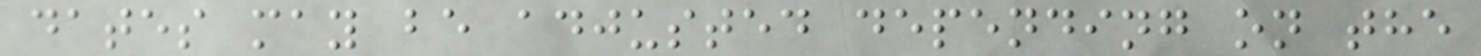dates may be adjusted depending on the
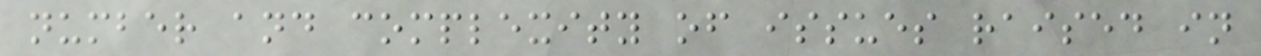number and complexity of issues raised in
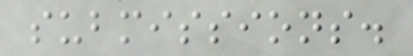submissions.
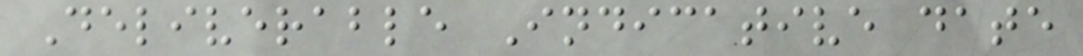Deliverable Indicative date
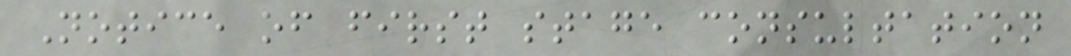Notice of first stage consultation
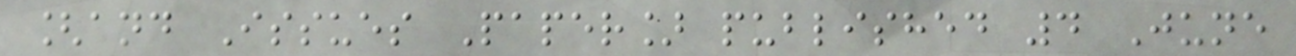[and Issues Paper] published 4 June
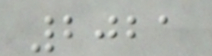2021
